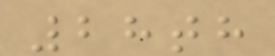28th
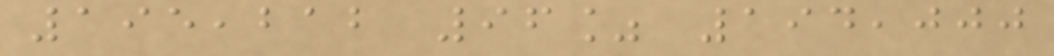195,212 96% 194,000
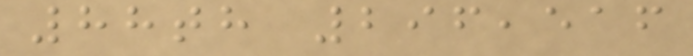88th 296,516
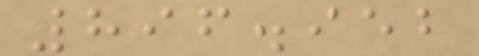896.952
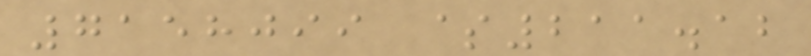7158099 $211.12
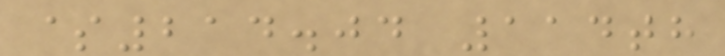$214.04 114th
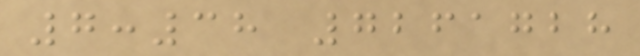7:38 7261728
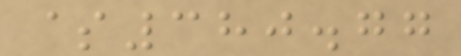$380.77
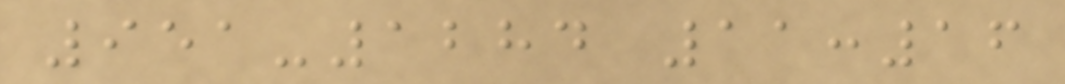951-1284 11:16
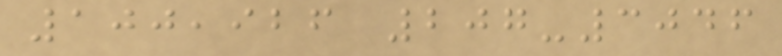100,926 207-3046
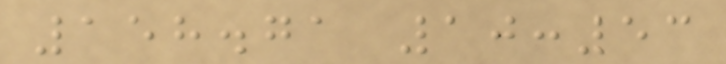158.71 10:53
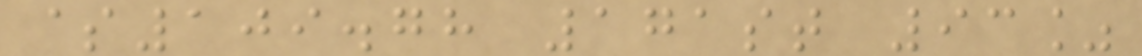$109.78 171st 93%
